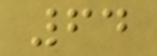64
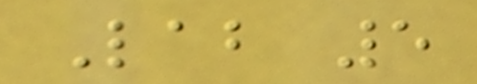Lab 5
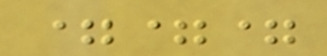===
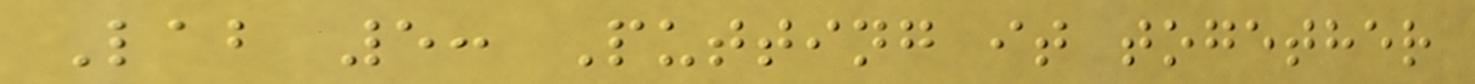Lab 5: Putting it together
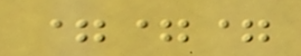===
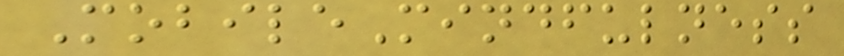MobileMindfulness
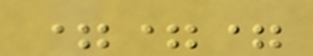===
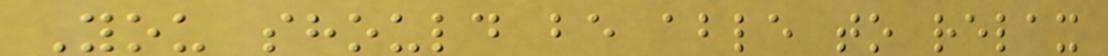You should be able to relax
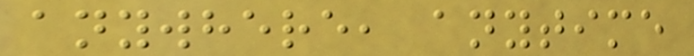anywhere, anytime
